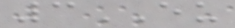3EU
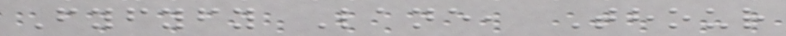Fyfyfy Lane, Thour
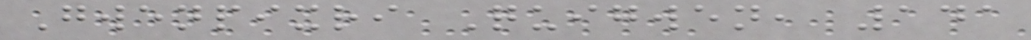Gwenpixri Quigwen, 141
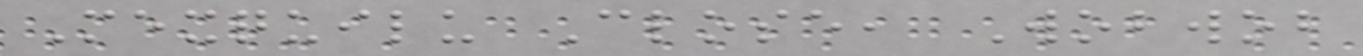Mexquilu Close, Wobwob
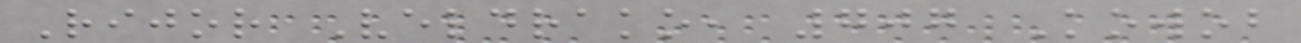Rijor Veldrako, 707 Kowob
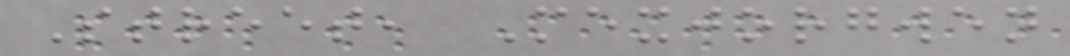Street, Mexjorgwen
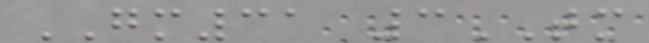GM31 3TM
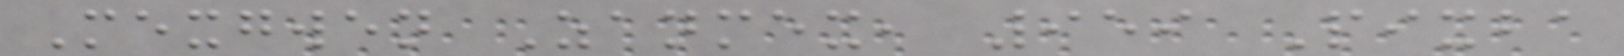Mexgwen Zanmex, 959 Pixba
